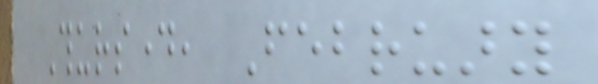Thursday, February
